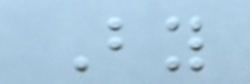By
